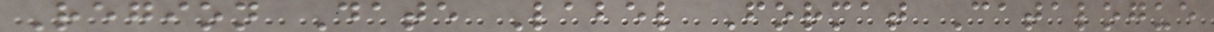Region Date Label Format Catalogue
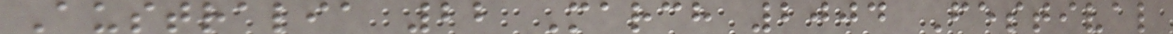Australia 22 March 2004 Festival
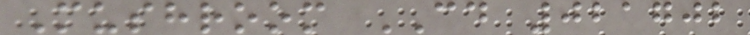Mushroom CD 021702
